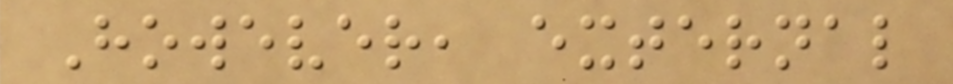However, external
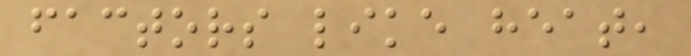factors like heat,
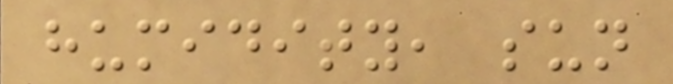humidity, sun
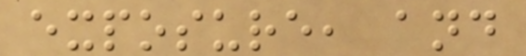exposure, and
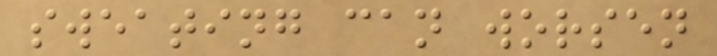sweating can worsen
